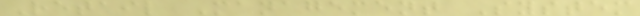Retail Management System
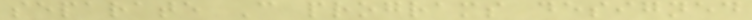separate C programs designed
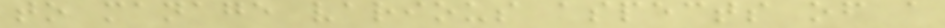to manage various aspects of a
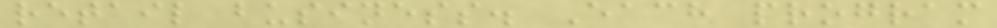retail business. Each program
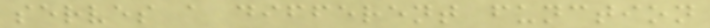serves a different function
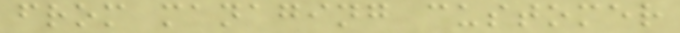from managing customer
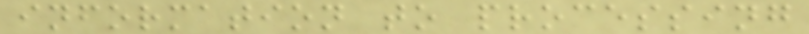information to processing
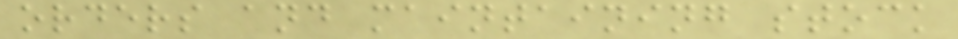orders and maintaining stock
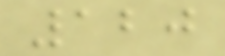120
